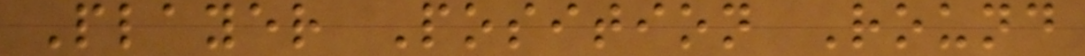Player Position Round
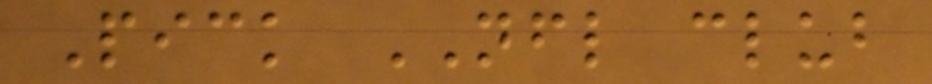Pick NFL club
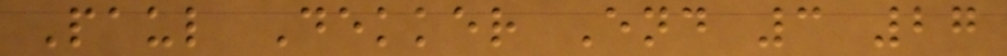Paul Dekker End 3 27
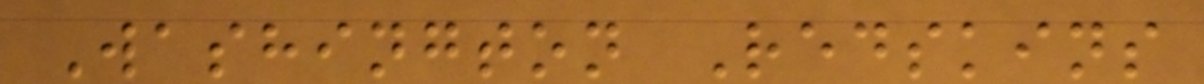Washington Redskins
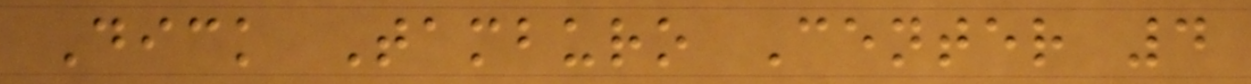Dick Tamburo Center 4
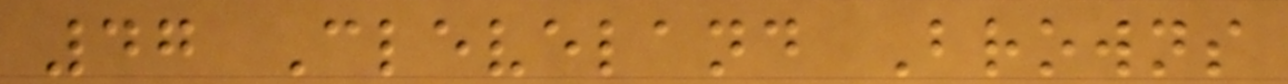47 Cleveland Browns
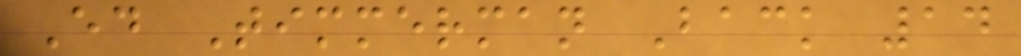Ed Timmerman Back 14
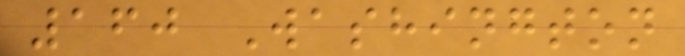160 Washington
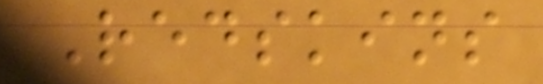Redskins
